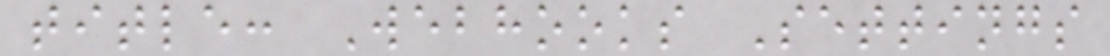title: Webhooks Settings
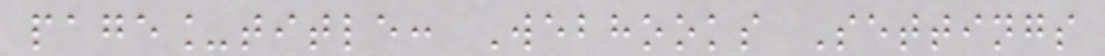page_title: Webhooks Settings
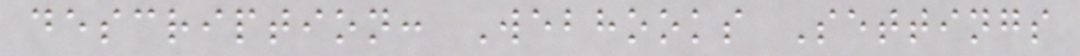description: Webhooks Settings
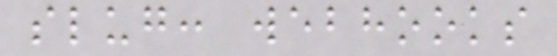slug: webhooks
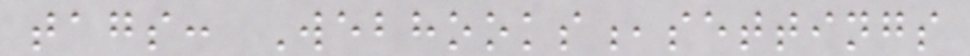tags: Webhooks,settings
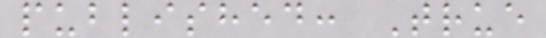published: True
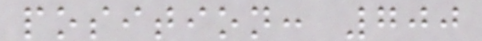position: 700
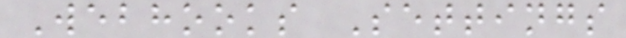Webhooks Settings
